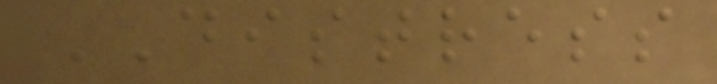DISTRESS
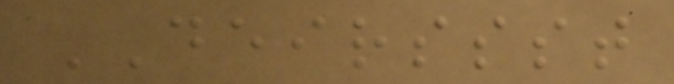DEIRSSST
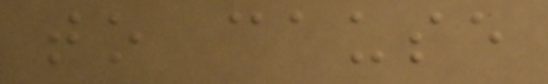to cause
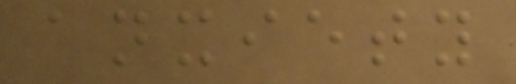anxiety
